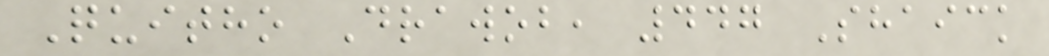Quitho Drawob, 447 Shaick
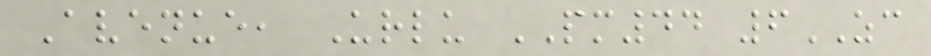Avenue, Urlu PM44 6ZC
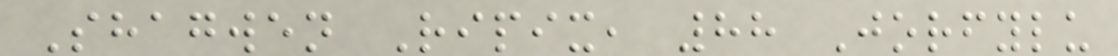Shagwen Ripix, 88 Jorfylu
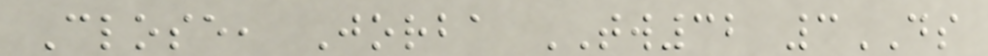Close, Jorba TW32 3DS
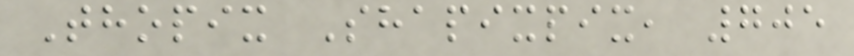Thopix Shapixpix, 705
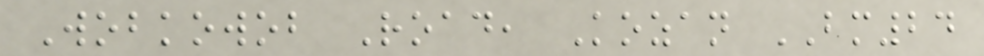Wobkowob Road, Kozan BM24
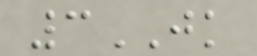3JK
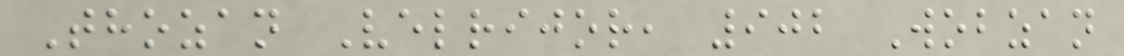Thozan Velrijor, 902 Wobzan
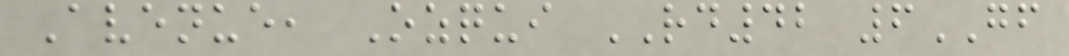Avenue, Ozqui RD42 6GF
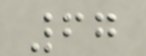67
